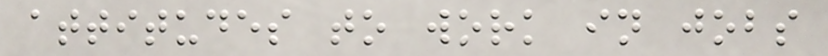attitudes to work in jobs
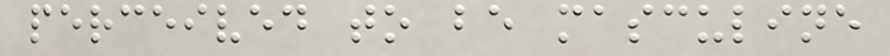perceived to be masculine
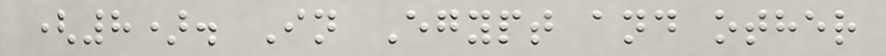(8). In Egypt and other
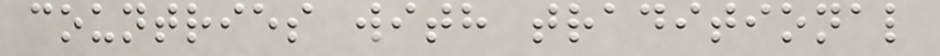countries with traditional
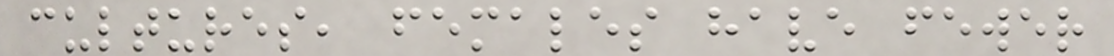cultures, females have fewer
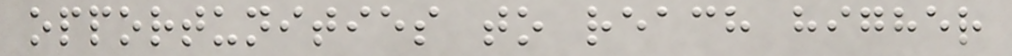opportunities to reach higher
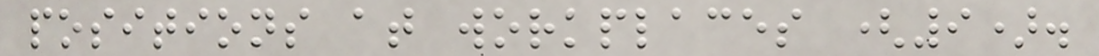positions at workplaces (9).
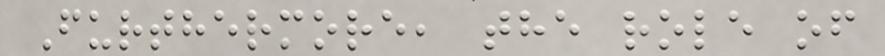Furthermore, the role of
